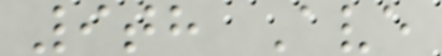9th Ave
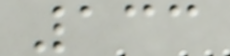133
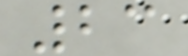23
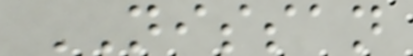NISSAN
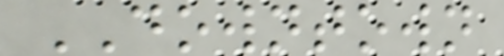DOWNTOWN
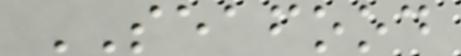SEAFOOD
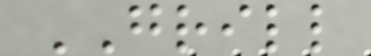GRILL
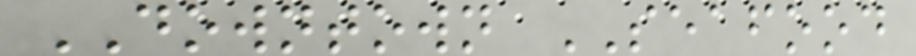DOWNTOWN SEAFOOD
